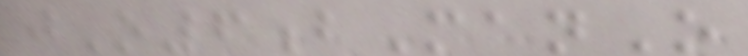jO6bManO
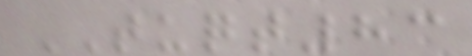TUQT83
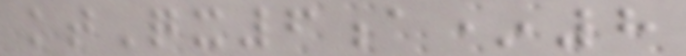ktQx6a*8
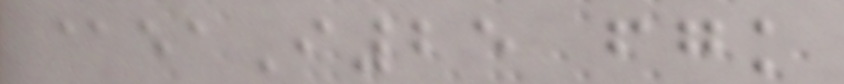@eaI25 fgk
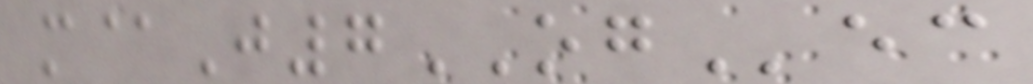m@J7OGec
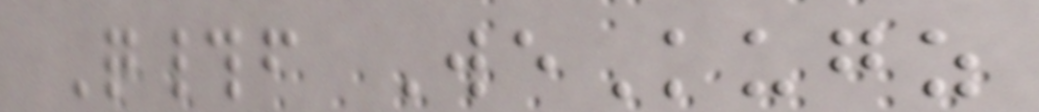Q#f WeKugz
